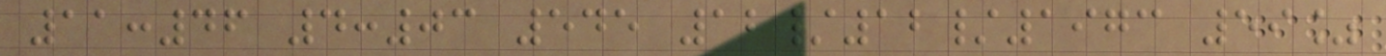11:46 4:03 545 12/12/1973 59%
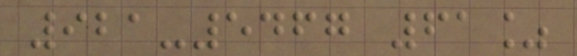921-5467 61%
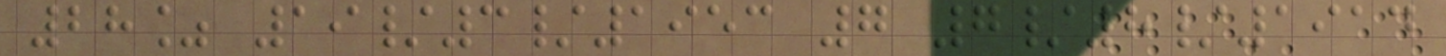28% 19/3/1953 7 7/8/1914
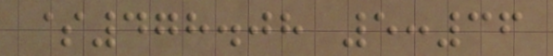$478.08 5:36
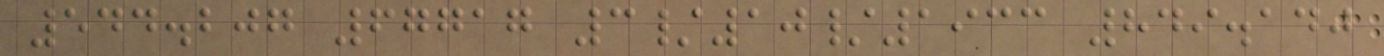544.207 67717 3/10/1933 849.140
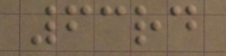63rd
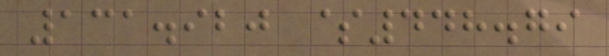131.920 $448.79
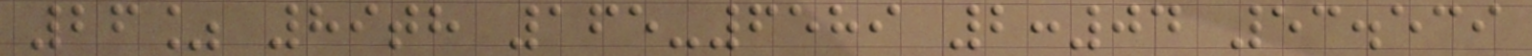26% 89th 165-6589 2:04 53.539
